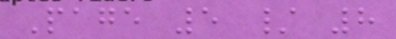Page 5 / 8
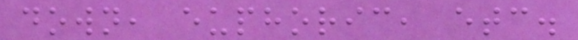down, euphoric, etc.
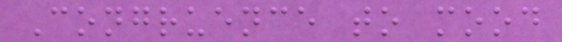Congruence to mood
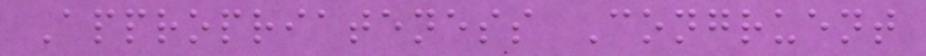Appropriateness Congruent
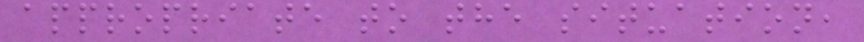appropriate to the situation,
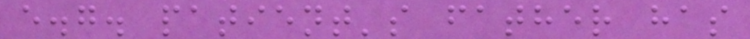e.g. patient's father has
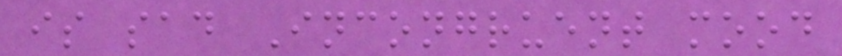is sad Incongruent mood
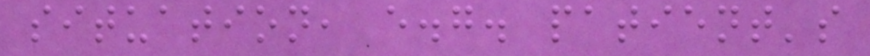situation, e.g. patient's
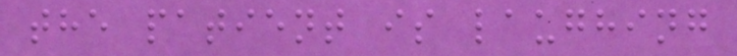the patient is laughing
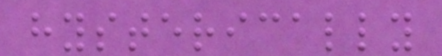hysterically
